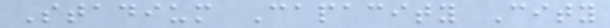Stadium Capacity City
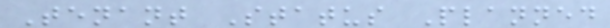Tenant Status Planned
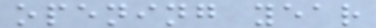opening year
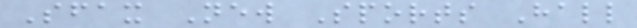Sfax New Sports Hall
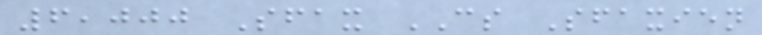6,000 Sfax CS Sfaxien
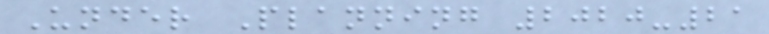Under Planning 2020-21
